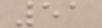51
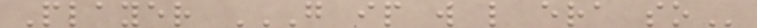Player G IP W L ERA SO
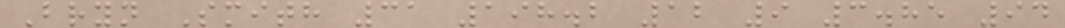Bryn Smith 31 198.2 12 9 3.85 94
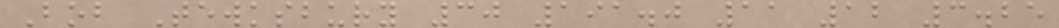Bob Tewksbury 30 191.0 11 12 3.25
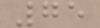75
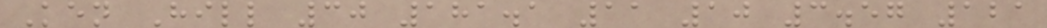Ken Hill 30 181.1 11 10 3.57 121
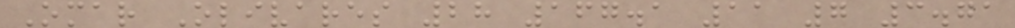Omar Olivares 28 167.1 11 7 3.71
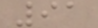91
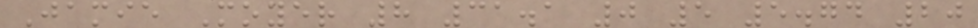Jamie Moyer 8 31.1 0 5 5.74 20
